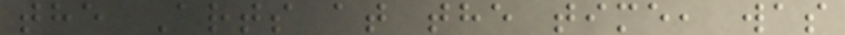the Arts at the time, was
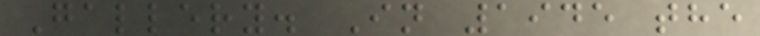Gallery. In 1945 the
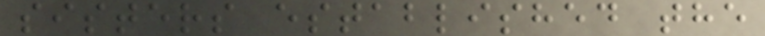sisters established the
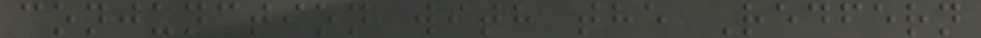conjunction with the Redfern
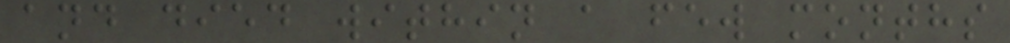and died within a few months
